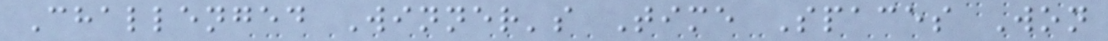Challenged Winner's Time Spaces Won
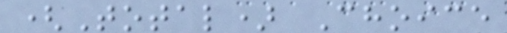(Total) Choice
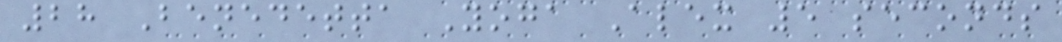28 Benedetta Yoga Alex 5 seconds
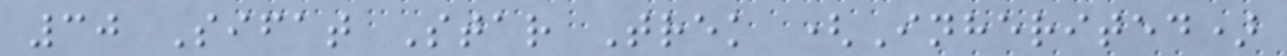30 Sifat Star Trek (Inherited)
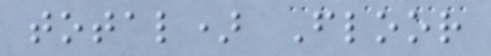total) Floor
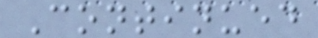Continued
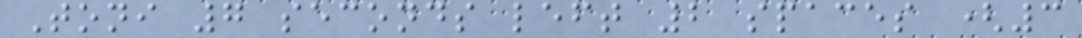Toni 7 seconds left 2 spaces (3
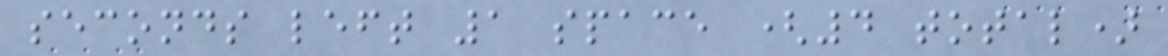seconds left 1 space (4 total)
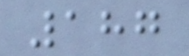187
